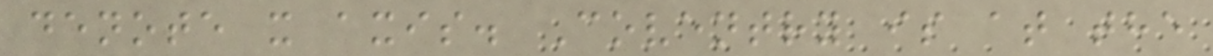denote x axis. Coventry is at the
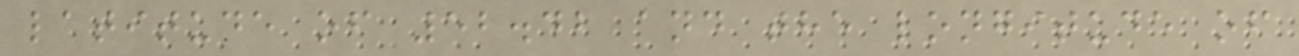latitude of 52.42 and the longitude of
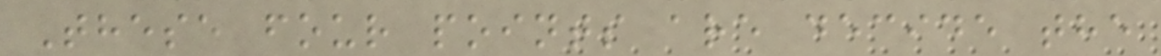These four points are decide the
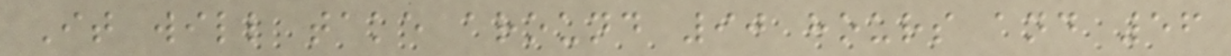It will take around 90 hours and 56
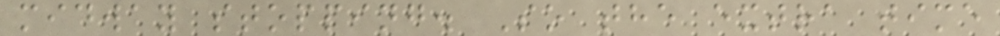midway stopping. So the extra time
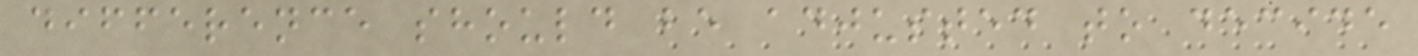difference should be adjusted to decide
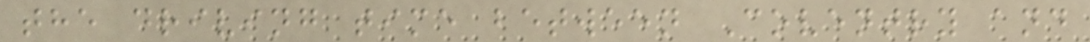the driving time between Coventry and
